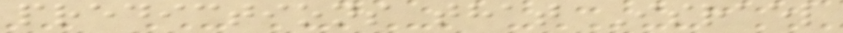predictions that Israel
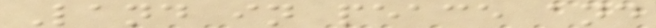Land in peace and
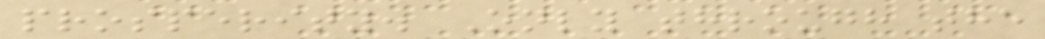prosperity. Only through the
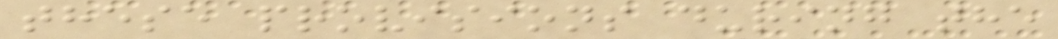these provisions during the
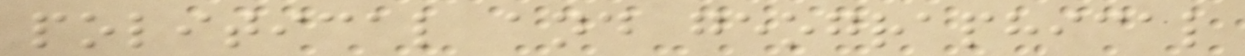political and geographical
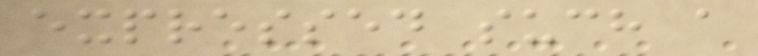expressed such a
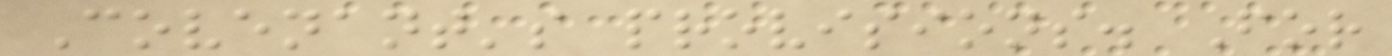Covenant's provisions. For
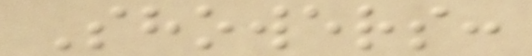Showers:
